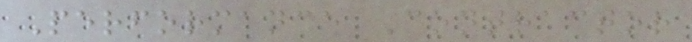Performance Contractor
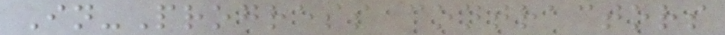In-Progress contractors
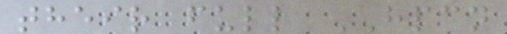their full HPCN
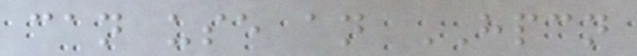can use an HPCN
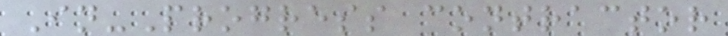In-Progress contractor
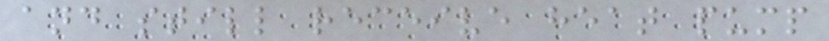and still receive heat pump
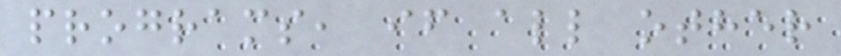programs, if all other
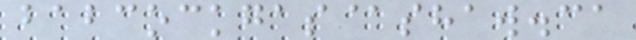babcockgas@shaw.ca
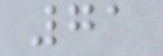71
